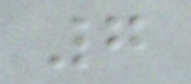7
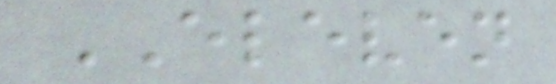ELEVEN
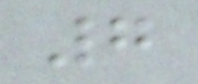7
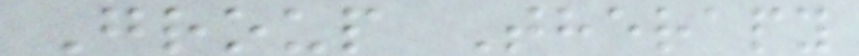Group Therapy
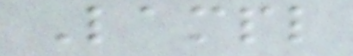Lampl
